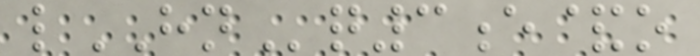lHNq3e&o
